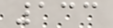133
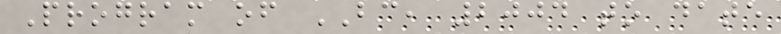Program of BC, 2004 to date
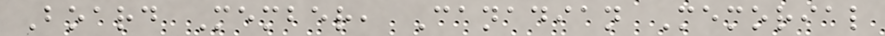Board Member, Canadian Memorial
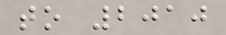to 2010
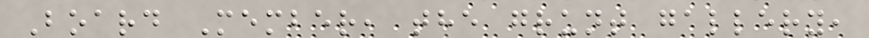Board Member, the grunt gallery,
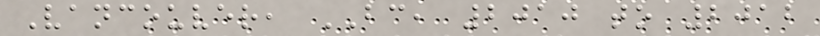Vancouver, BC, 2010 to 2012
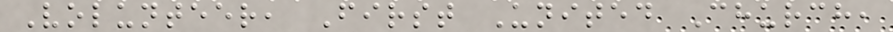Volunteer, First United Church,
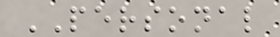PERSONAL
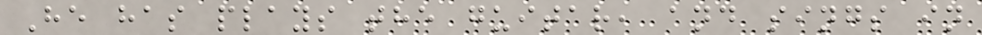He has plays the guitar, and sings in
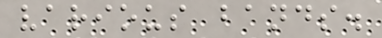various bands.
